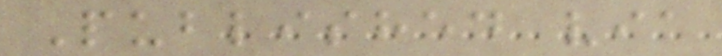Published via
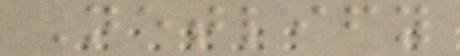Netlify
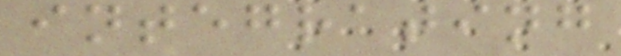integrating
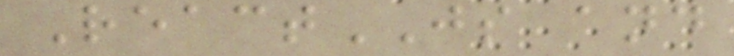ReactJS and
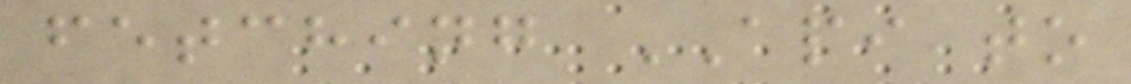fetching API to
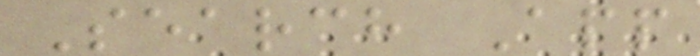Search App
